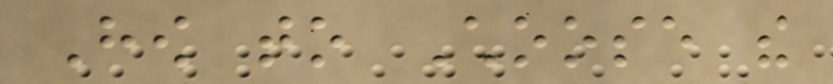How to Choose the
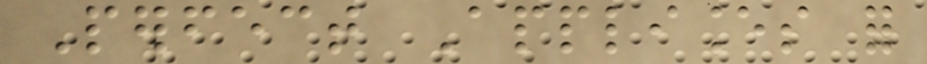Perfect Appliances for
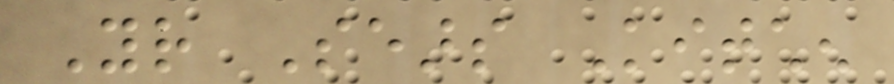Your Sears Kitchen
